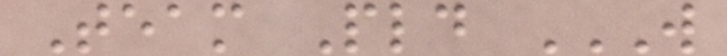Team Pld W
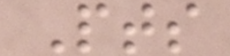Pts
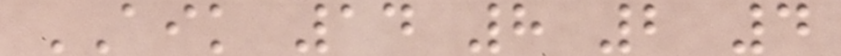AIK 14 8 2 4
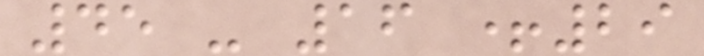45 - 16 +29
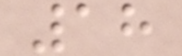18
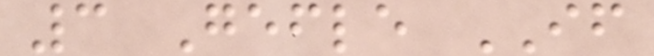3 Gefle IF
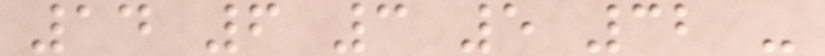14 6 3 5 32 -
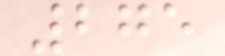275
